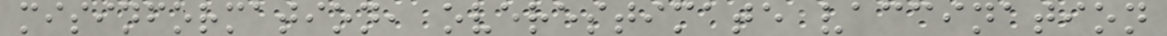misinformation, overestimate vaccination
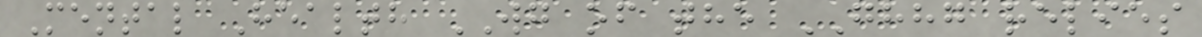Mental Health WG of the GHHG relies
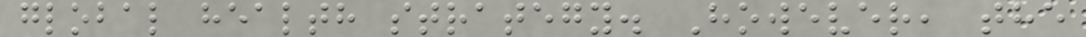global health strategy. However, the
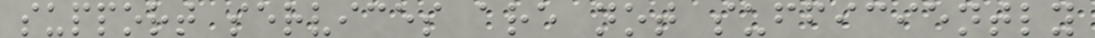support services are not sufficiently
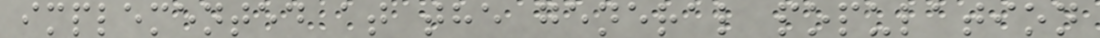implemented at the general population
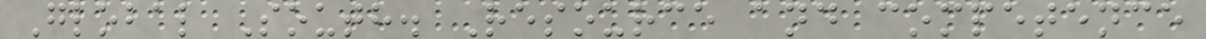Global South. Resource and competence
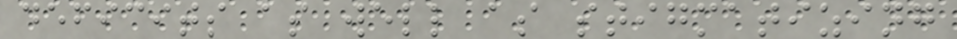deficits as well as stigmatizing
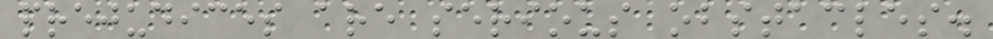prejudices are serious obstacles.
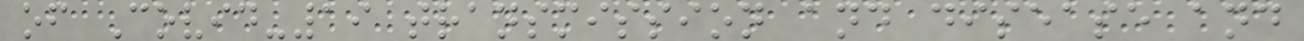of Covid-19 transmission and disease and
